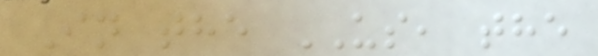In the US, the
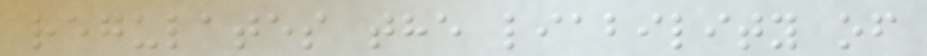regulates the liability of
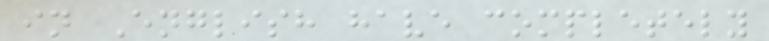in English have completely
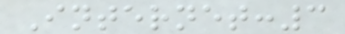Internet:3
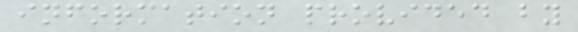information provided by
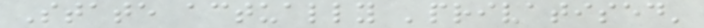State actually 'privatised'
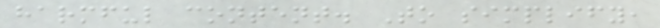harmful content. To simplify,
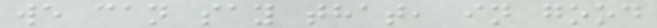we can say that, in good
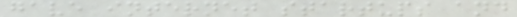gave internet startups and
